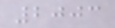2003
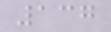137
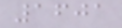1601
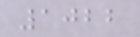1022
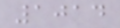1014
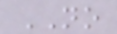NO
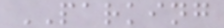PARKING
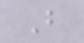B
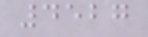4527
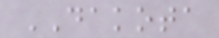DAKOTA
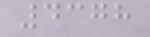4378
